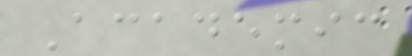Academic
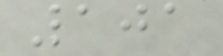101
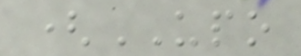(UPO
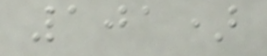101)
